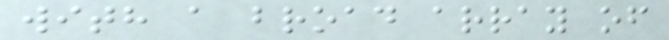with a broad array of
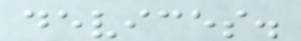devices.
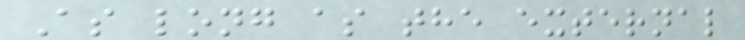As long as the external
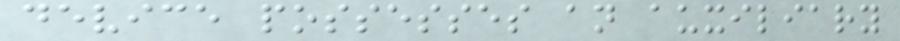device possesses an auxiliary
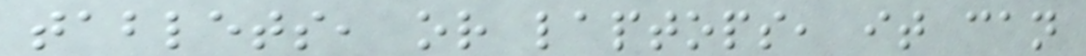tablets, or laptops, it can
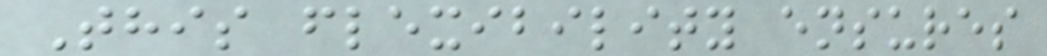This flexibility ensures
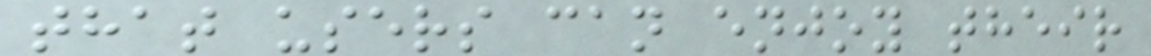that users can enjoy their
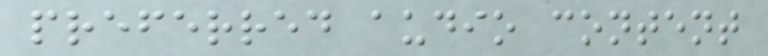preferred audio content
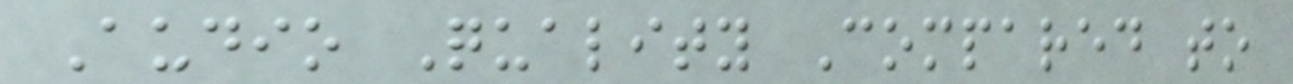Audio Quality Compared to
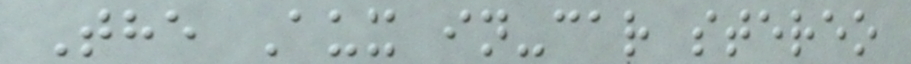The Aux in-car stereo
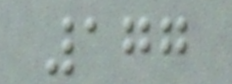177
